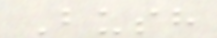Bush
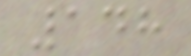148
